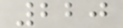220
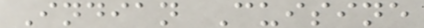Indian Cuisine
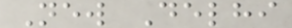New Delhi
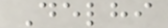Delhi
